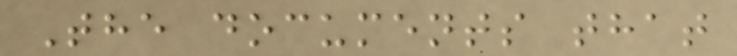The documents that
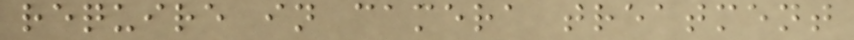require in camera treatment
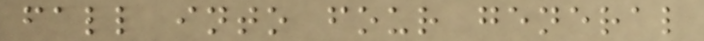fall into four general
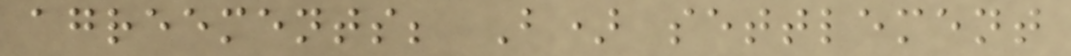agreements; B) settlement
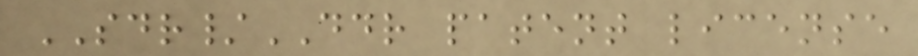SDR/DDR patent license
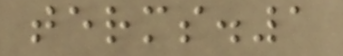terms.1
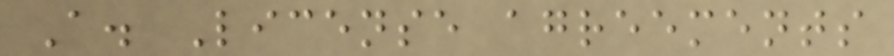A. License agreements
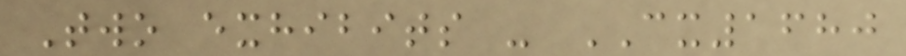Two exhibits - CX1680
